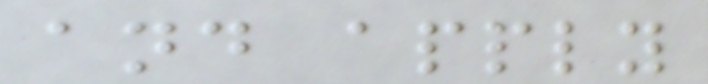and apply
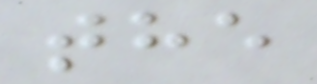the
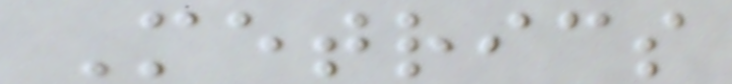Metrics
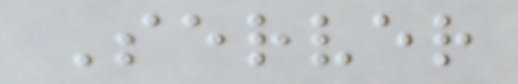Server
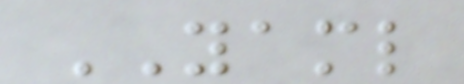YAML
